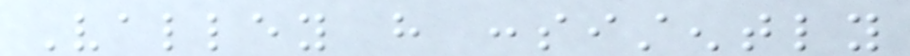Valley have consistently
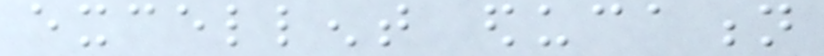excellent education
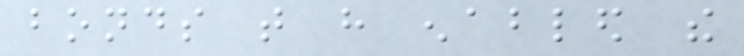bonds that have enabled the
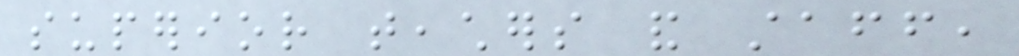superior teachers and staff,
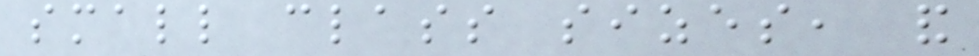small class sizes, and
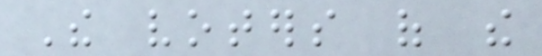The voters of the
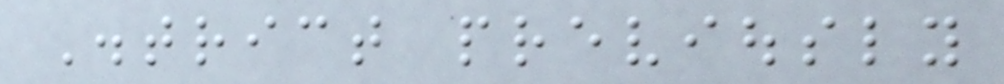District previously
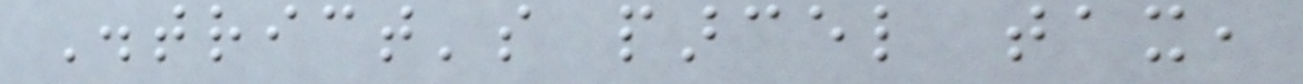District's parcel tax,
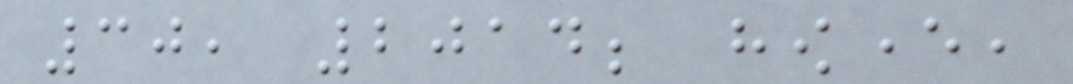30, 2014; however,
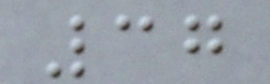37
